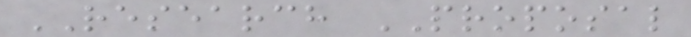RESEARCH PROPOSAL
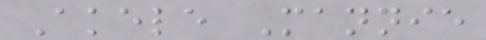Akele Mannie
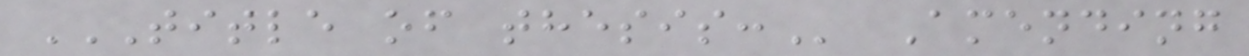TITLE OF THESIS: Amending
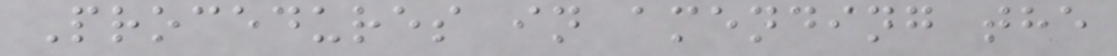Procedures in amending the
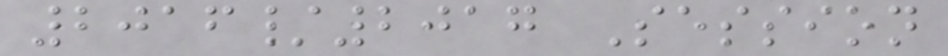2016/2017 Session
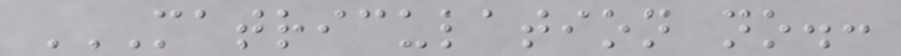MATRICULATION NO.:
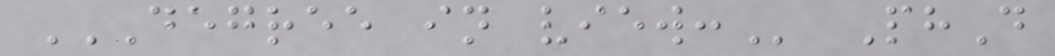DEGREE IN VIEW: PhD
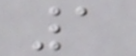1
